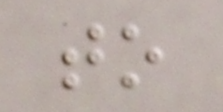to
